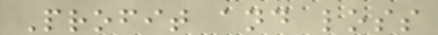Profit and loss
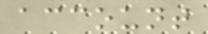account
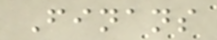Finans
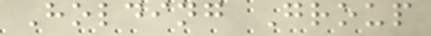Holding Group
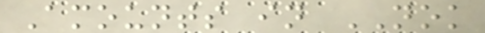Amounts in NOK
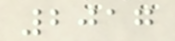2017
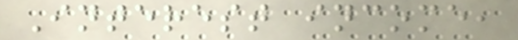Interest income,
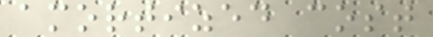amortized cost
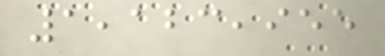1,123,955
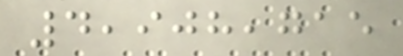4,908,715
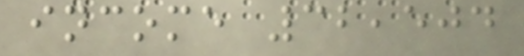income 32,504
